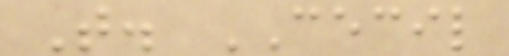T. CECIL
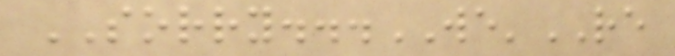SORRY...WE'RE
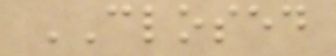CLOSED
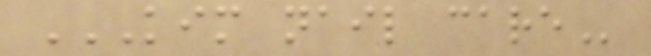KIM NAIL CARE
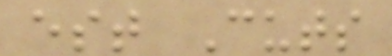est Cuts
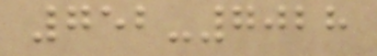752-7028
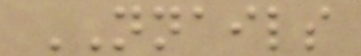NNAILS
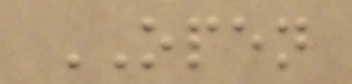OPEN
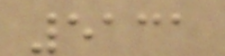5131
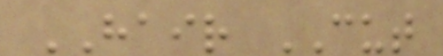HAIR CUT
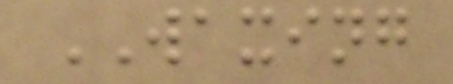WAXING
